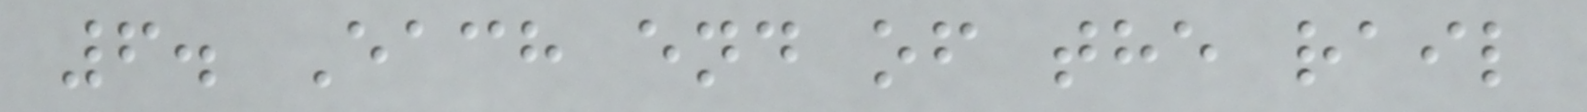6. Each end of the rail
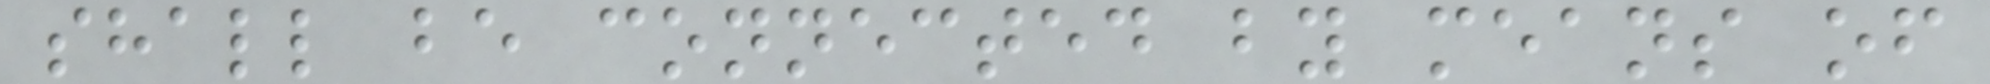shall be connected by means of
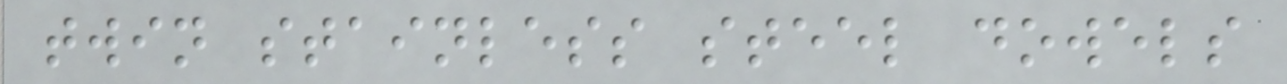twin stainless steel dowels
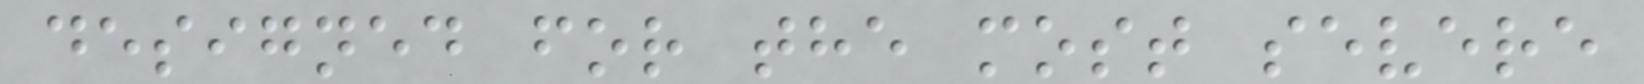designed for the most severe
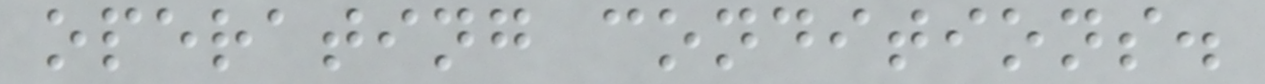operating conditions.
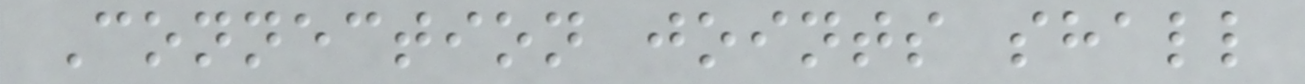Connection joints shall
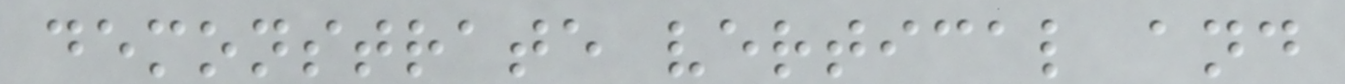demonstrate vertical and
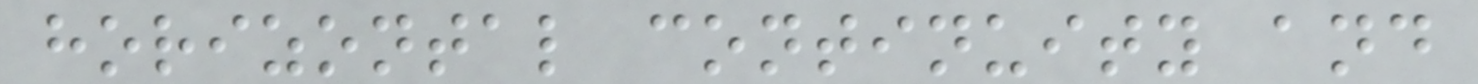horizontal continuity and
